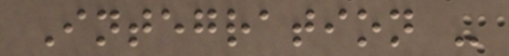Integration -
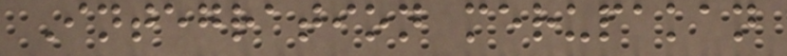Integration merupakan
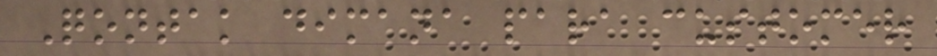Qontak dimana para customer
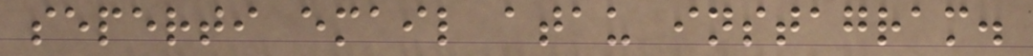seperti email atau instagram.
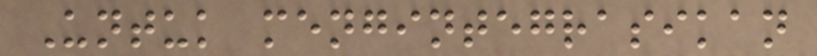Untuk mengintegrasikan
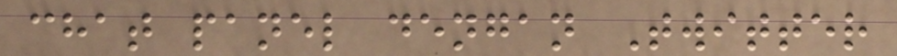chat panel dengan Twitter
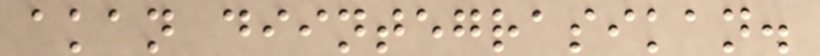akan diintegrasikan.
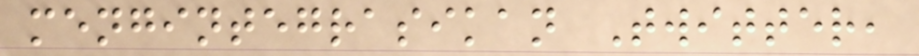mengintegrasikan Twitter,
